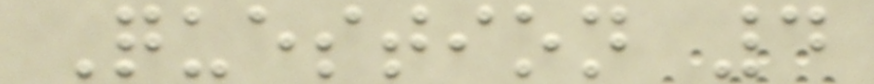Question 4
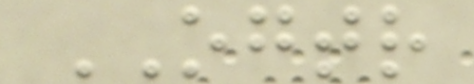OGTR
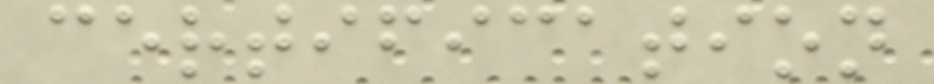certification
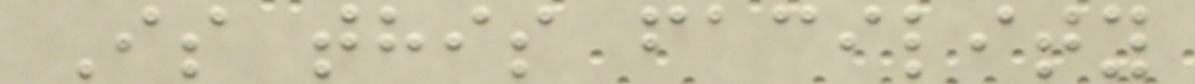Is this facility
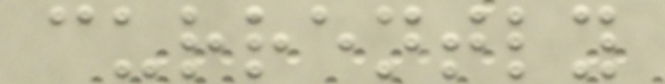currently
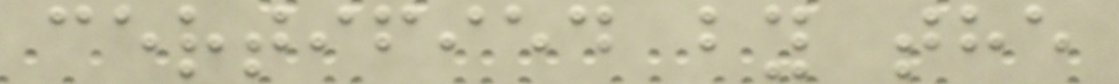certified by the
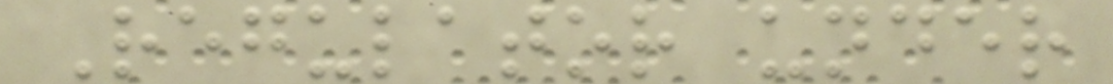Regulator under
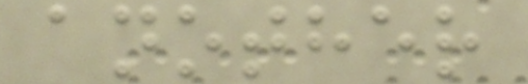another
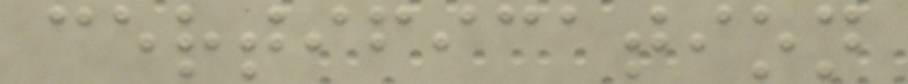certification
